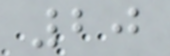20
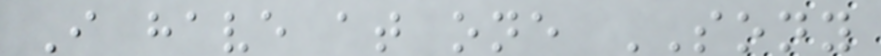I have at one SONY
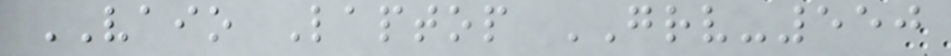VAIO Laptop GRV-550
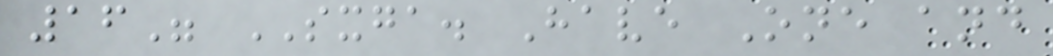16" SXGA. Have One and
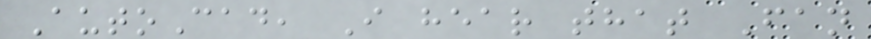AutoCad, I hear that Fan
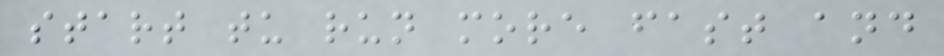start tu run more fast and
